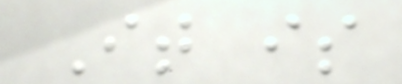It is
